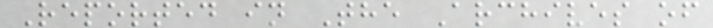Reported in The Archives of
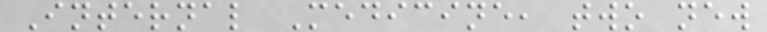Internal Medicine, two new
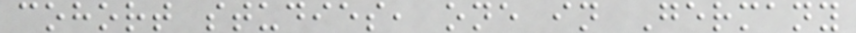cohort studies, one in Germany
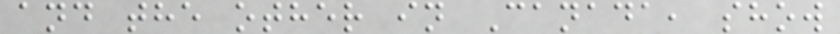and the other in Canada, show
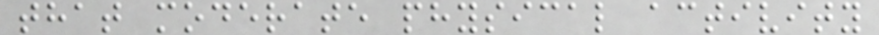that moderate physical activity
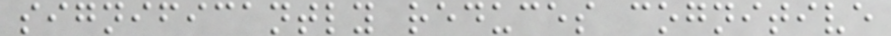significantly reduces cognitive
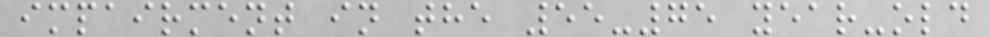impairment in the 55-75 year-old
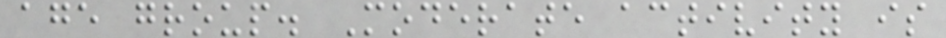age group. Moderate activity is
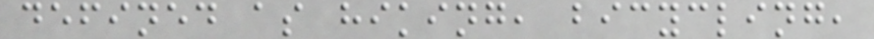defined as hiking, bicycling,
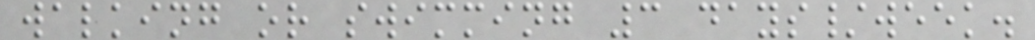walking or swimming 3 days/week.
